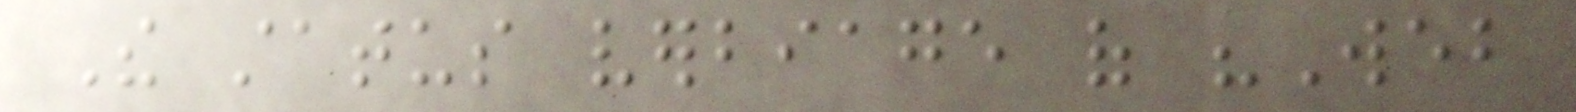The status verbiage of "Web
